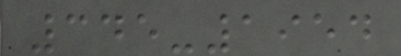345-1954
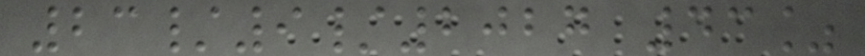23/9/2027 43%
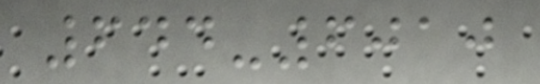644-6010
